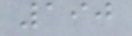190
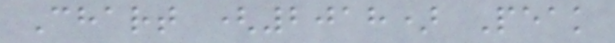Chart (2018) Peak
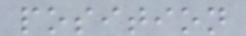position
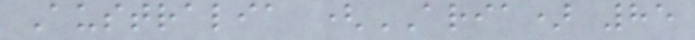Australia (ARIA) 85
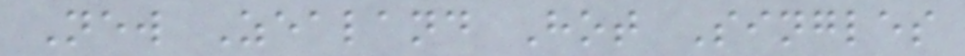New Zealand Hot Singles
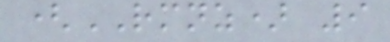(RMNZ) 9
